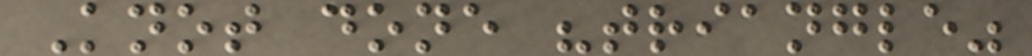Knot done "triangle"
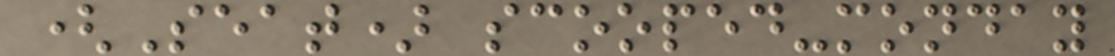(Seat) scooped-monday
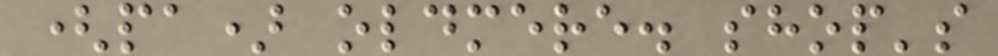(pa) oldmere. shop's
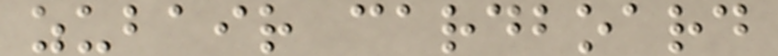zubair cardboard
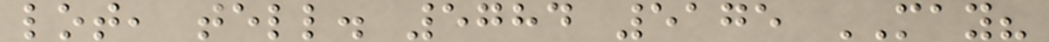lot, tell. 5784 5175 MAY?
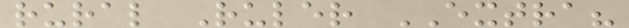rural Ruler EXTRA?
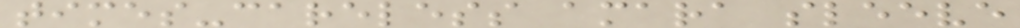times-careless amara sleeve
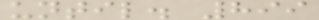until. 899
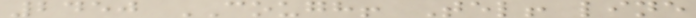2450 COUGH! Tel! line
